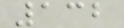132
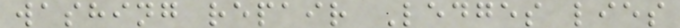washing repair Ledges lies
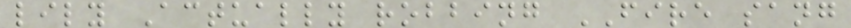lily Actually robbing FIRE sang
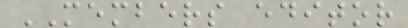MEMBERS editor
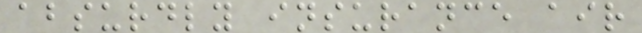absurdly insurance air
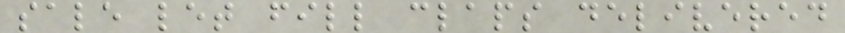sale let fill claps delivered
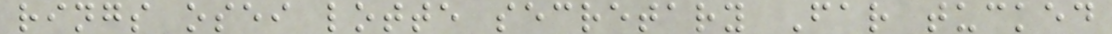rings osei lotte secretary Far tucked
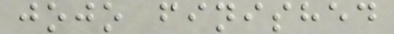jojo finished
